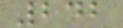242
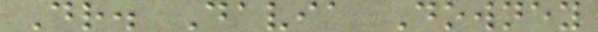Dr. Davia Downey
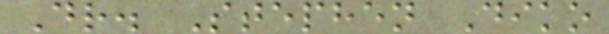Dr. Stephen Diko
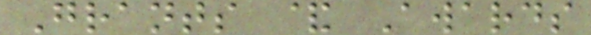Grants & Awards
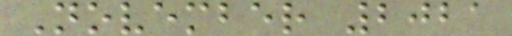November 2021
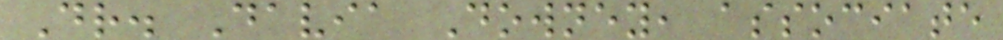Dr. Davia Downey, associate
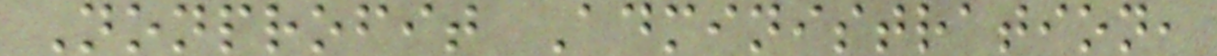Nonprofit Administration,
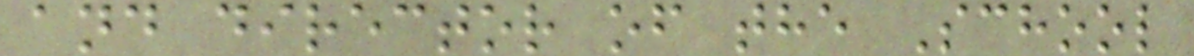and director of the School
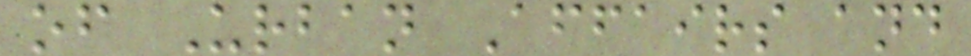of Urban Affairs and
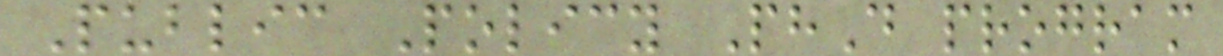Public Policy PhD program
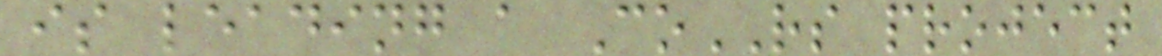is leading a CoRS project
